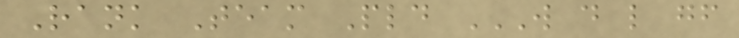Rank Team Pld W D L GF
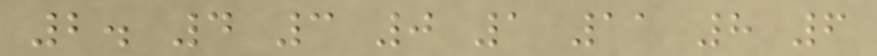2. 4 3 0 1 11 8 6
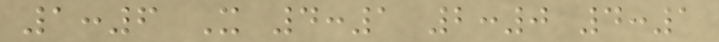1:6 X 4:1 2:0 4:1
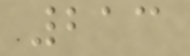213
